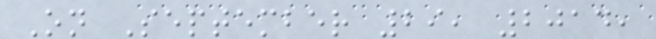On September 29, 2014,
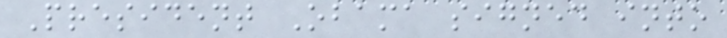President Obama signed into
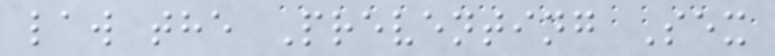law the Preventing Sex
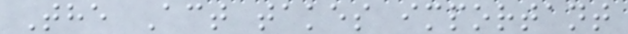The Act takes important
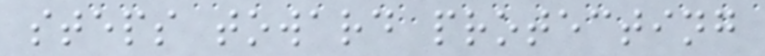steps toward protecting
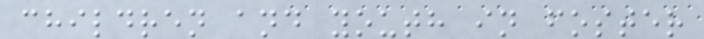children and youth in foster
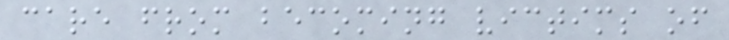care from becoming victims of
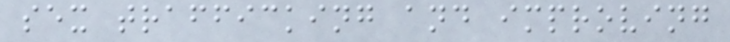sex trafficking and improving
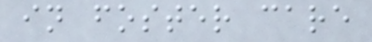in foster care
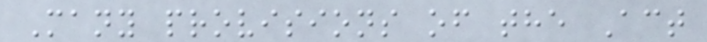Many provisions of the Act
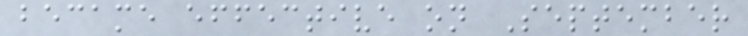became effective on September
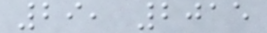29, 2015
